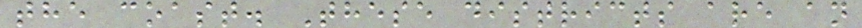the coast. These districts are an
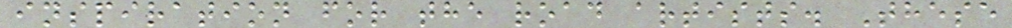inspiration for the road artists. These
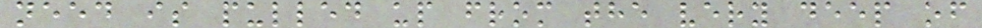need is pulled up from the very deep of
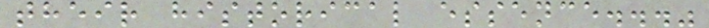their historical essence..."
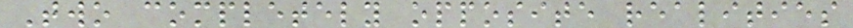Two completely opposite realities
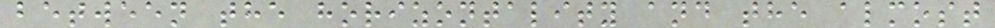between the horizontality and the almost
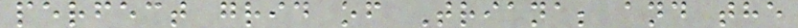perfect grid of Triana; and the
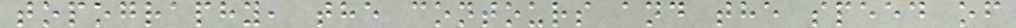topography, the contours and the speed of
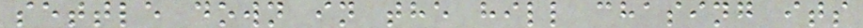settle down in the hill chasing its
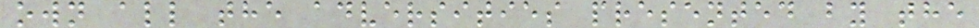own all the adversities presented by the
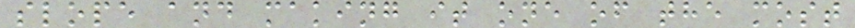slope and making it one of the most
